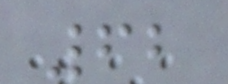62
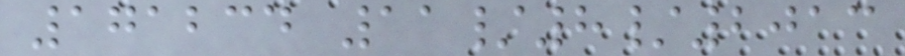171234 11/8/2013
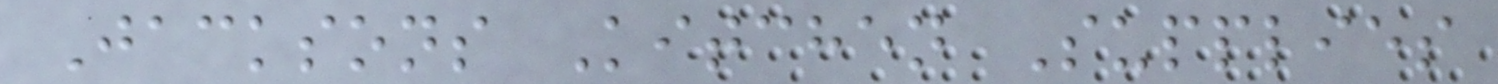Jacksons Kitchen Supplies
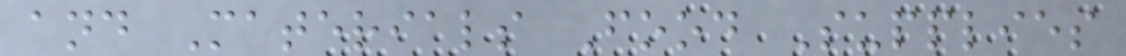and Materials Food Supplies
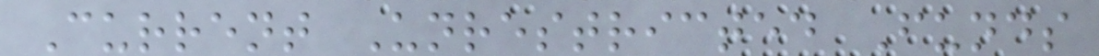Current Unrestricted Funds
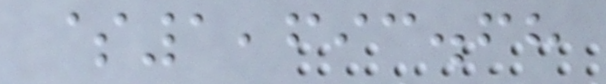$1,693.68
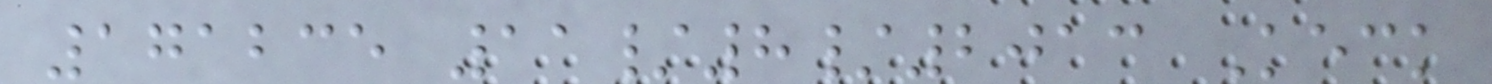171235 11/8/2013 Keck
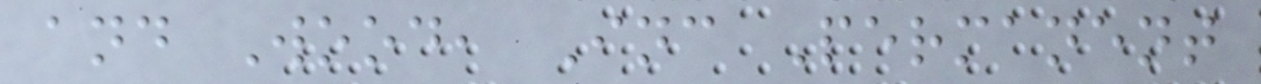and Wood, Inc Permanent
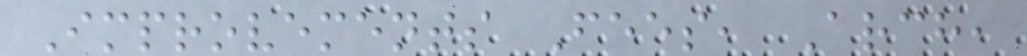Improvements Fees, Arch,
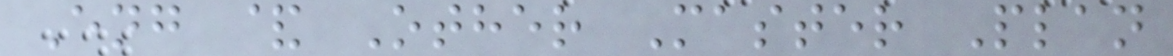Eng & Other Master Plan
